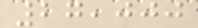27,000
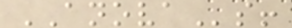ANOVAs!
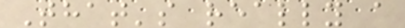That's really a
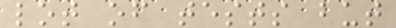lot of tests but
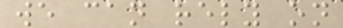we can rely on
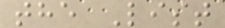the List
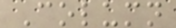Column
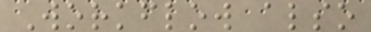Workflow also
